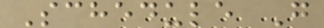Schedule G
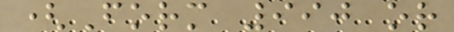(Form 990 or
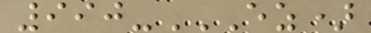990-EZ)
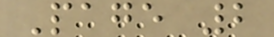Page 2
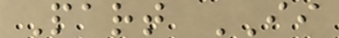Part II
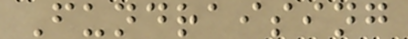Fundraising
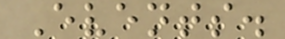Events.
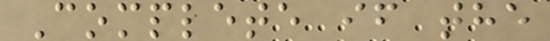Complete if the
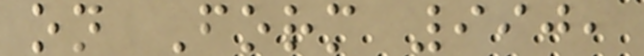on Form 990,
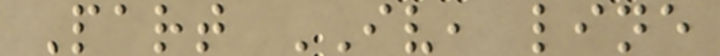Part IV, line
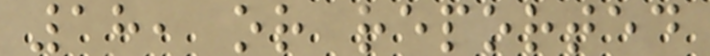18, or reported
